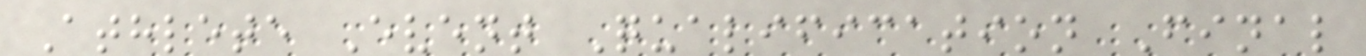Athlete Event Qualification Final
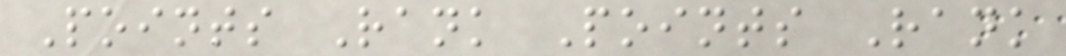Points Rank Points Rank
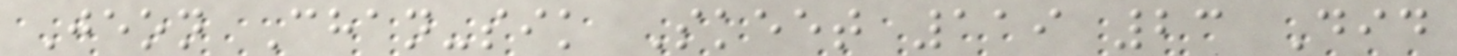Jeon Chan-sik Skeet 119 23 Did
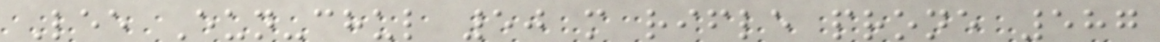Lee Eun-chul 50 m rifle prone 587
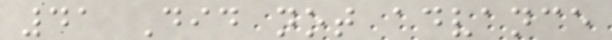41 Did not advance
